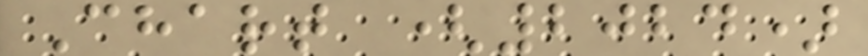Chart (2024)
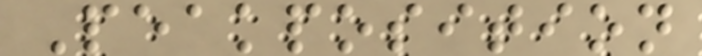Peakposition
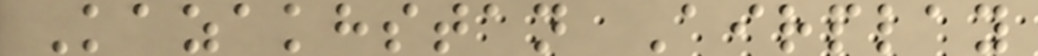Kazakhstan Airplay
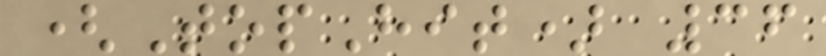(TopHit) 36
